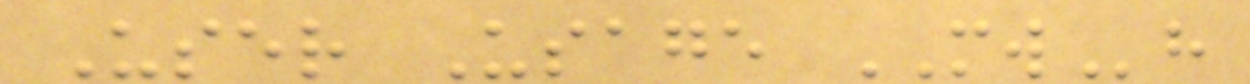User Usage MWh
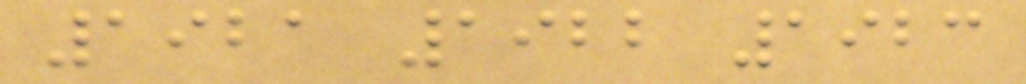1921 1922 1923
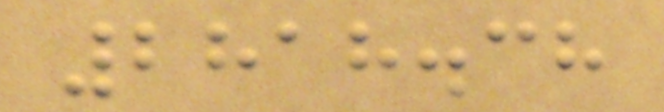2818.38
